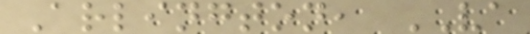Arlington, VA
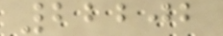22202
